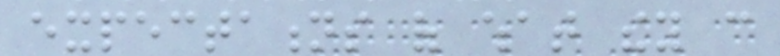expectations of what they can
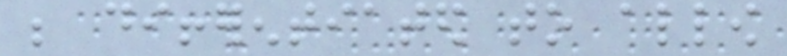be differentiated to allow
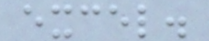excel.
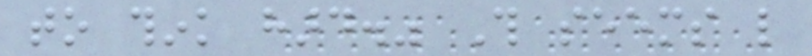to think hard." This seems like
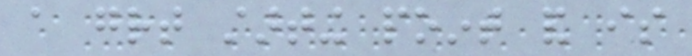a great starting point and is
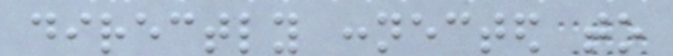directly connected to
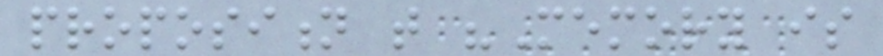proposition that "Memory is
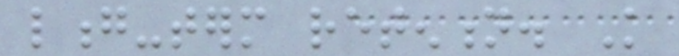long-term retention. Knowledge
